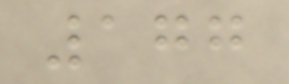177
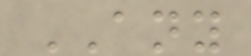ANY
